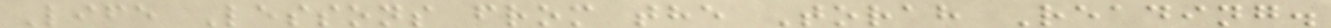Life Lessons from the Torah Reading.
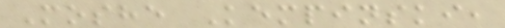Moshe Kempinski,
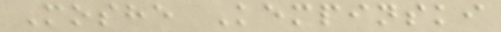Moshe Kempinski
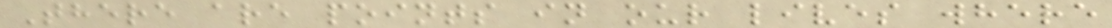There are points in our lives where
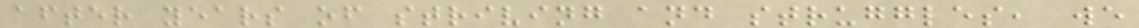after years of striving and struggles, we
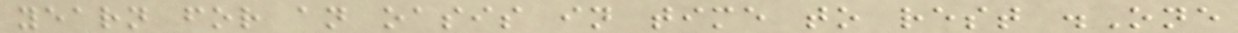yearn for an oasis in time to rest .One
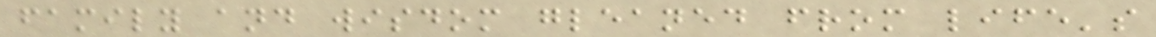family and wisdom gleaned from life's
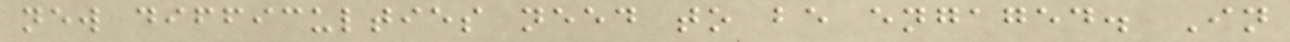new difficulties need to be engaged. In
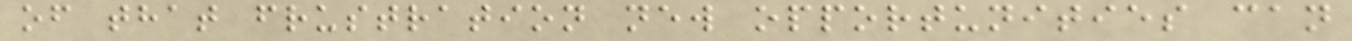of that frustration new opportunities can
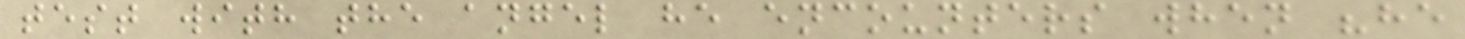test with the angel he encounters when "he
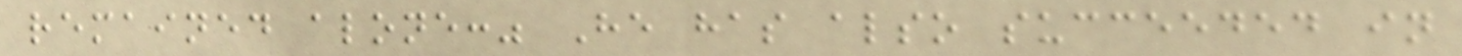remained alone:" He has also succeeded in
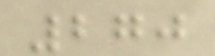270
